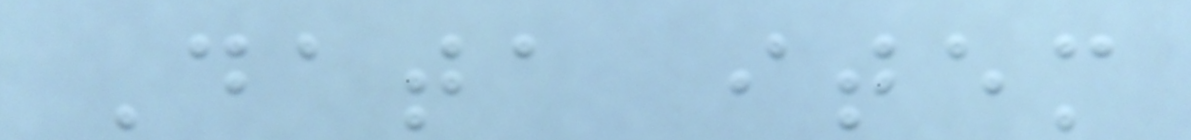Data item
